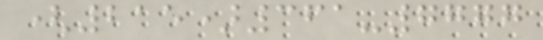(215)361-7777
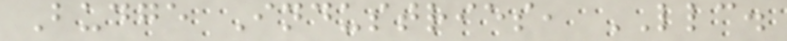Budge Industries, LLC.
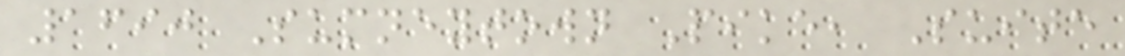1690 Sumneytown Pike, Suite
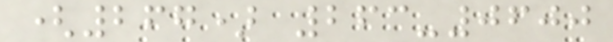(267) 263-0600
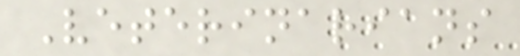Veterinarians
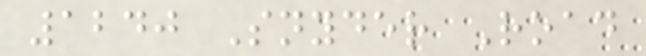1240 Snyder Road
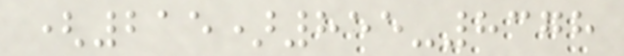(215)855-8378
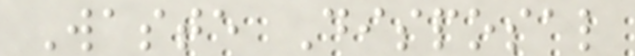Waste Disposal
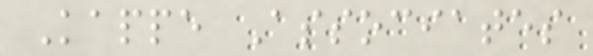Kappe Associates
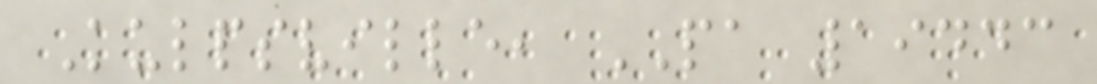Kulpsville, PA 19443
